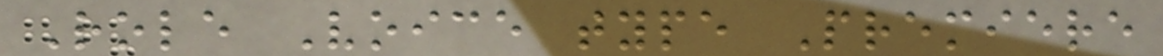Role Voice type Premiere
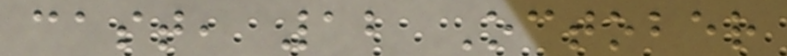cast, 12 October
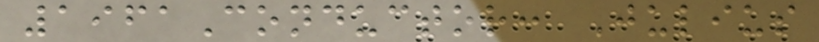1961Conductor: Julius
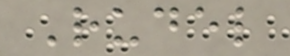Rudel
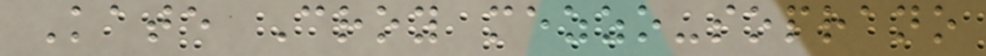Kate Croy mezzo-soprano
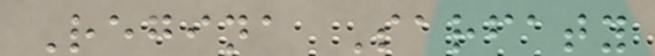Regina Sarfaty
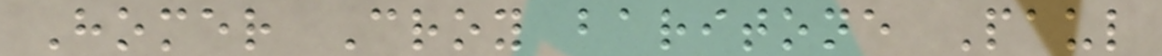Homer Croy baritone Paul
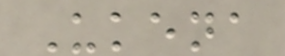Ukena
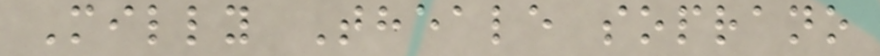Milly Theale soprano
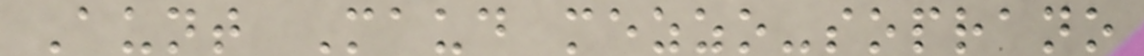Aunt Maud mezzo-soprano
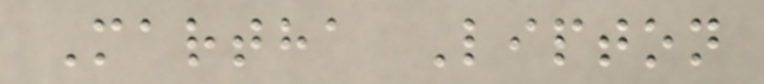Martha Lipton
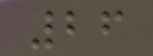26
